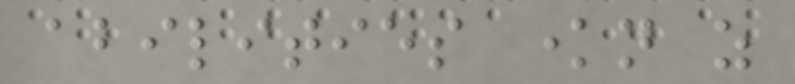abilities known as
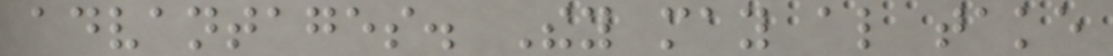advantages. They may also take
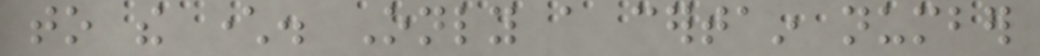to the character. Only a certain number
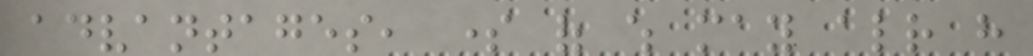advantages, some of which may already have
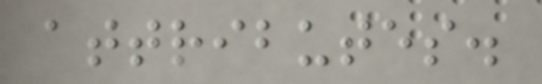attributes.
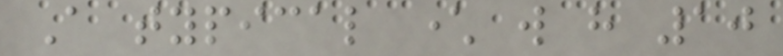A typical character will have 10
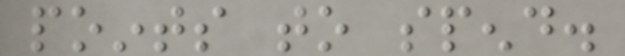points to spend.
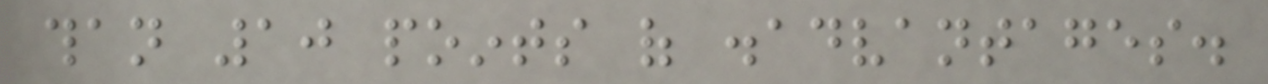than 10 points of disadvantages.
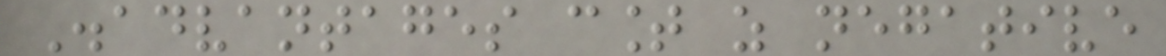Disadvantages count as negative
